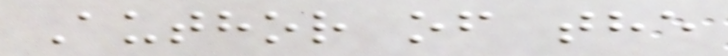Author of the
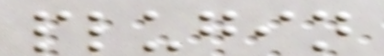plugin
